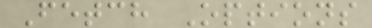Fetch Options
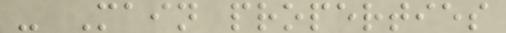- Main properties
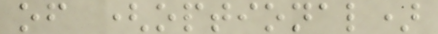of (optional)
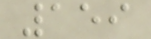159
